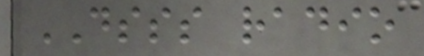DSSS radio
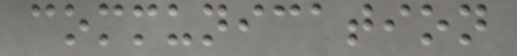communication
